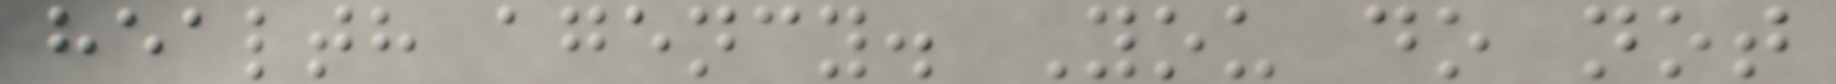health agency. You do not
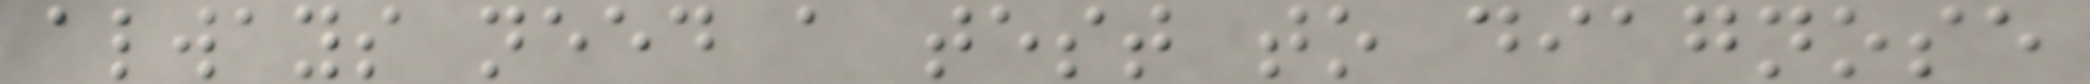always need a test to diagnose
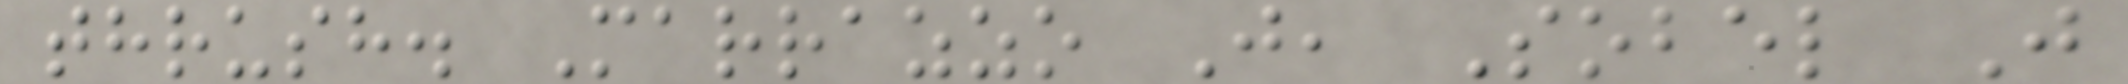thrush. Marrazzo J, Sobel J
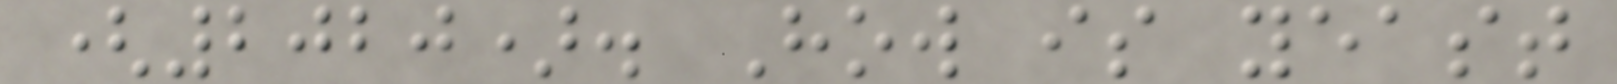(2020). How is yeast
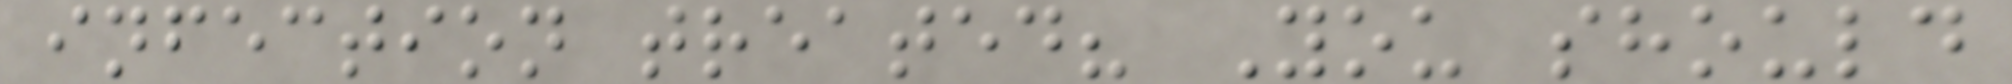infection treated? You should
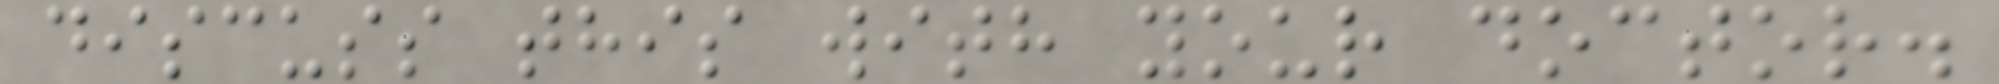discuss this with your doctor.
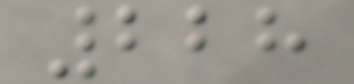228
